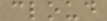cloud
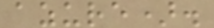azure).
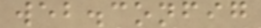web.config
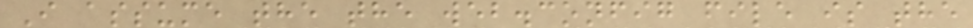I assume the the web.config file is the
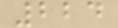224
